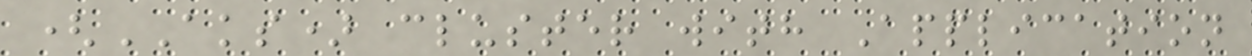(AKS) cluster with Application
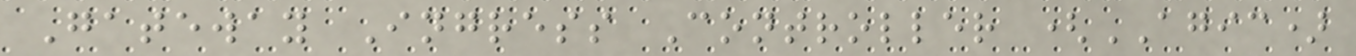Gateway Ingress Controller (AGIC)
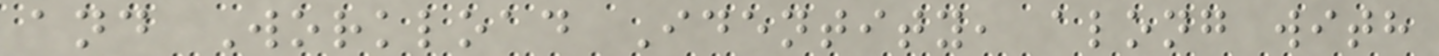and Workload Identity, along with
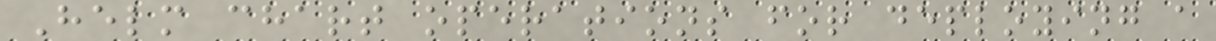Helm chart operations for deploying a
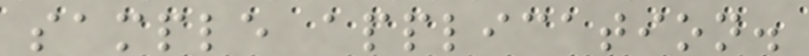sample application.
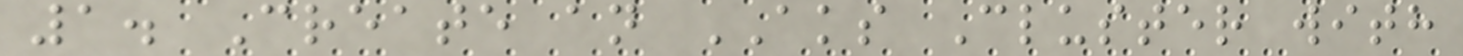1. Create an AKS Cluster with
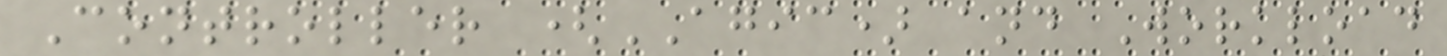Controller (AGIC) and Workload
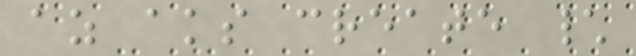az aks create \
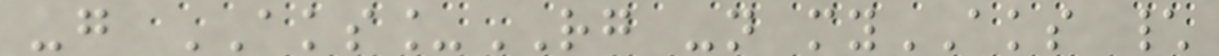-g AKS_RG -n myAKS \
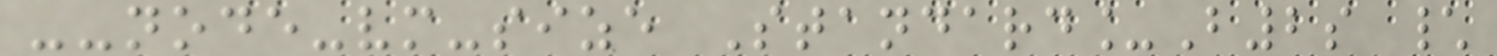--node-vm-size Standard_B2s \
